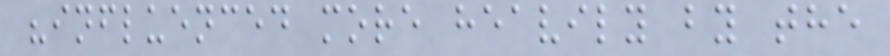"influenced more heavily by the
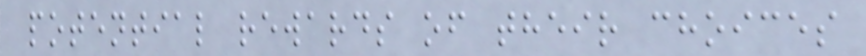potential rewards of their choices
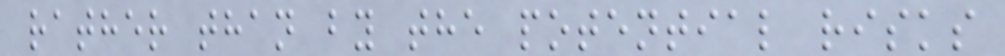rather than by the potential risks
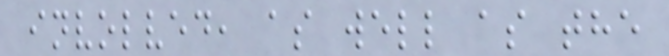involved, as well as the
